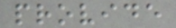provide
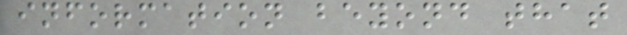information beyond that
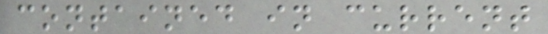contained in current
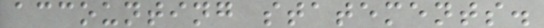accounting statements.
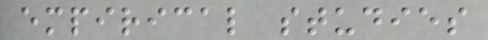empirical studies
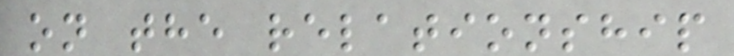on the relationship
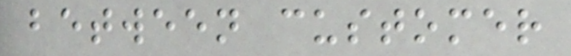between customer
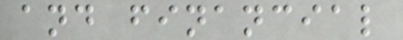and financial
